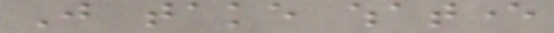Just take whatever
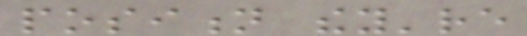position they're
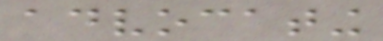advocating
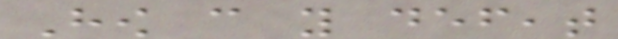How can you defeat
